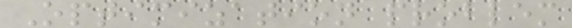Optimization problem
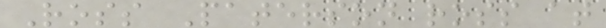Ross Paterson ross at
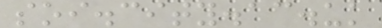soi.city.ac.uk
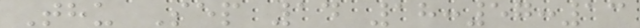Thu Sep 14 18:57:13
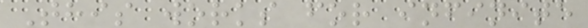This works for infinite
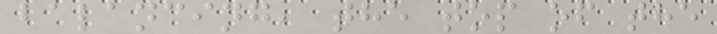balancing, the top of the
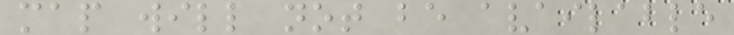map will not be available
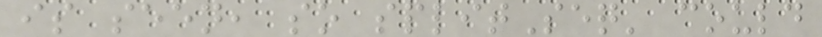is seen, so splitSeq' could
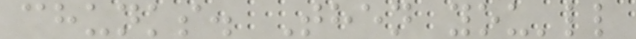chunks. Then you'll
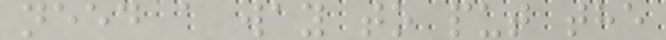need a way to put the
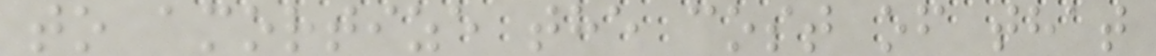to amortize the cost of that
